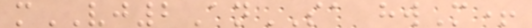mVJ2AnSA hwM+
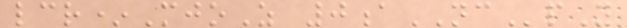lcr*MjoZ 0aNCpY
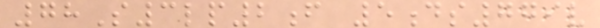78S3lp2f 5ds779v
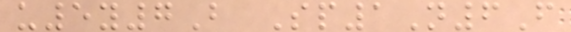u5y7B Sp1N6F
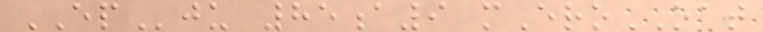EPju 85a9 mEroOAT
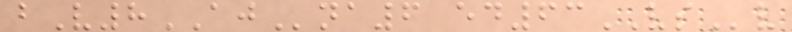bV8AJna6 ed63VSv
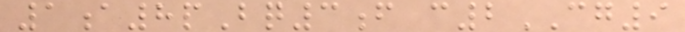1a8pBq3f c2CG9
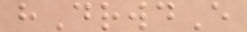hDrwdE
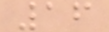16
